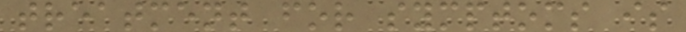treatment for symptoms is
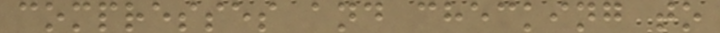compresses and checking to
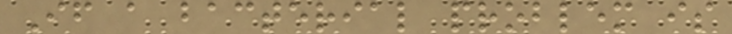If a bacterial problem is
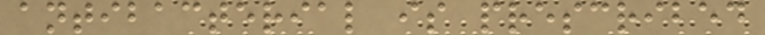antibacterial is prescribed
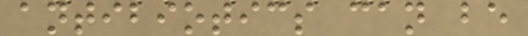antibiotics can be
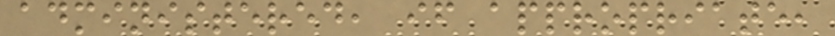administered, if appropriate,
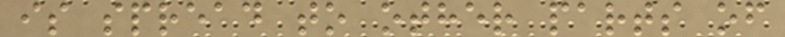is spread to other parts of
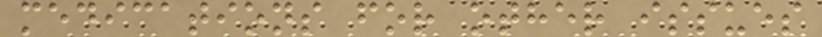medications for other issues
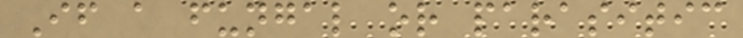If a fungal or parasitic
